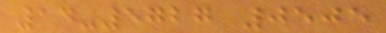14-5727 0505
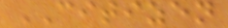CITIZEN
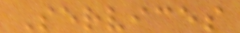Services
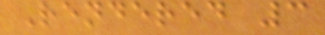Rendered 3
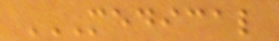MEDICAL
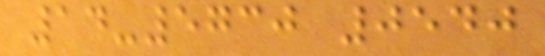14-5730 0540
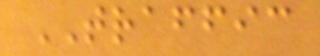TRAFFIC
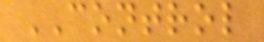CONTROL
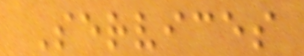Services
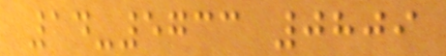14-5733 0809
